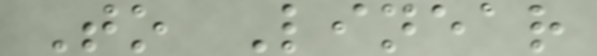To Linear
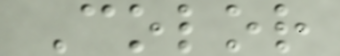Color
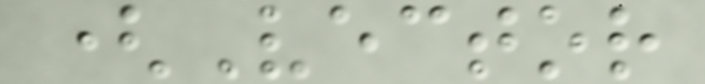(Vector
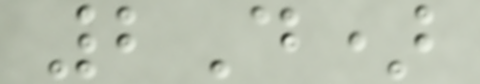2D)
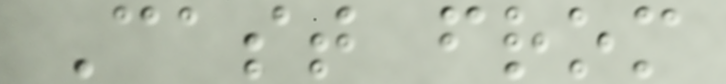Cast from
